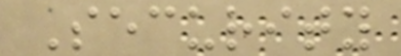Security
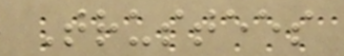Trustees
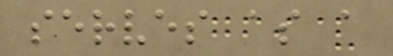serves as a
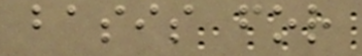basis for
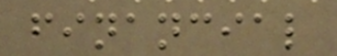financial
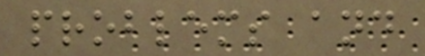problems and
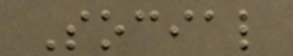Social
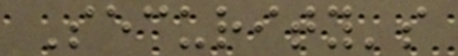Security's
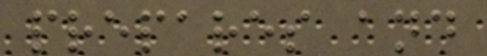prepares and
